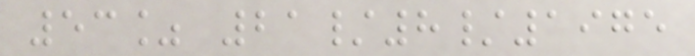53% 21/8/1975
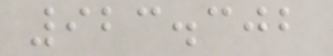923.302
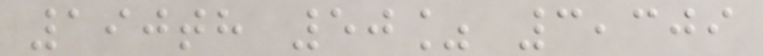190th 50% 3,309
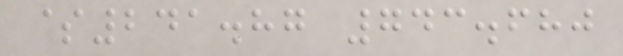$241.87 743.680
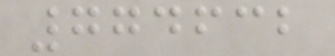774632
